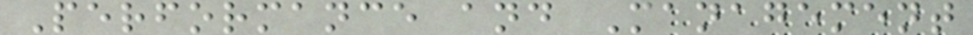Performance and Management
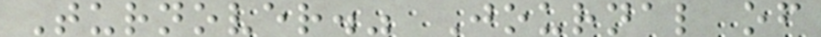Turnover." Journal of
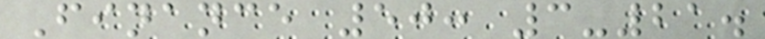Finance 50: 3-21.
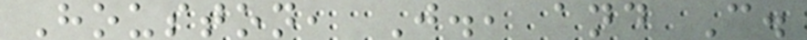Houston, J., and C.
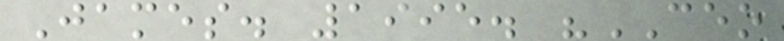James. 1995. "CEO
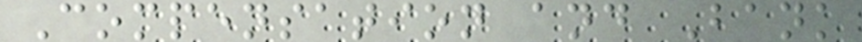Compensation and Bank
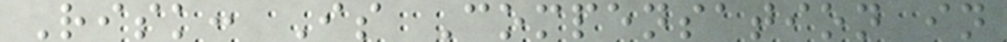Risk: Is Compensation in
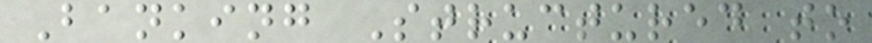Banking Structured to
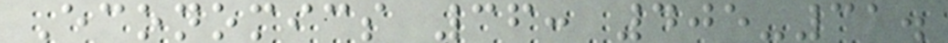Economics 36: 405-31.
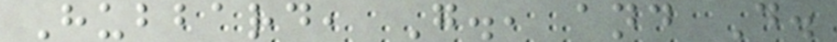Hubbard, G., and D.
